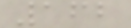162
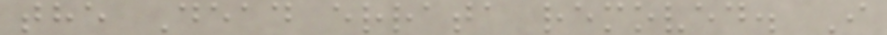the Dead errata removed. I
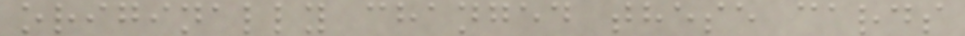originally changed these cards
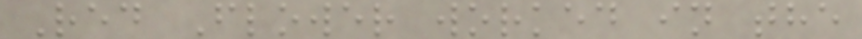Red Flower worked in the
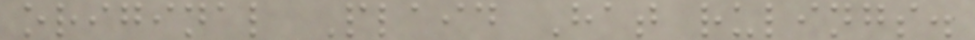original Plaid Hat rulings.
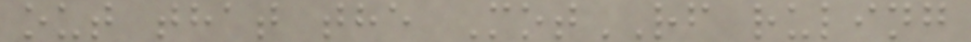out that the MotRF ruling
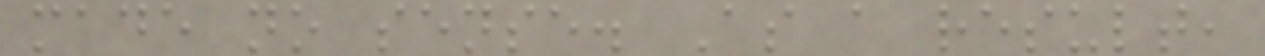made no sense. As a result,
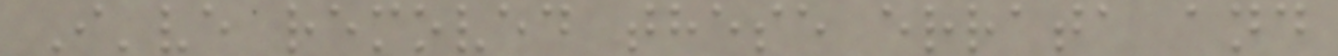I've removed these errata and
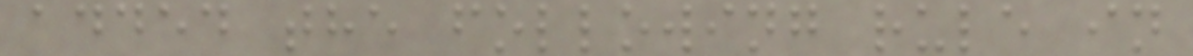added the following rule in
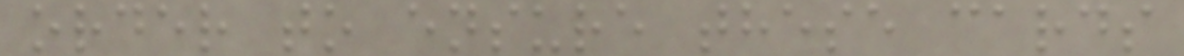order to ensure these cards
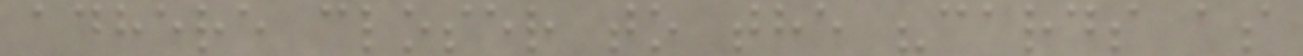adhere closer to the "cards as
